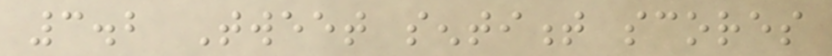3.2 Tweet sentiment scores
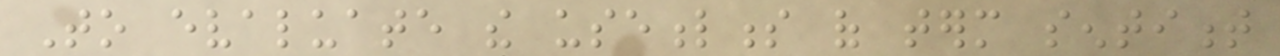To evaluate the usefulness of term sentiment
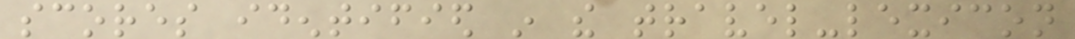scores identified in the travel-lexicon
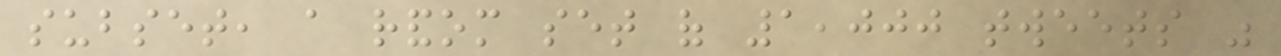subset, a random set of 1,000 tweets was
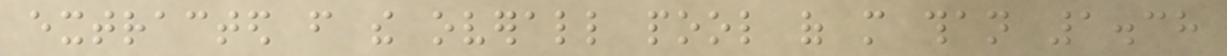extracted from the overall pool of more than 1.38
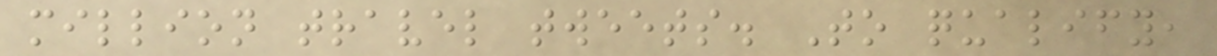million travel tweets. To qualify,
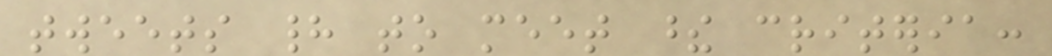tweets had to meet these criteria:
